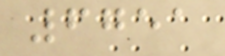6751
